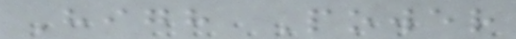High Power
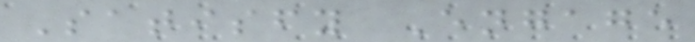Satisfy Engage
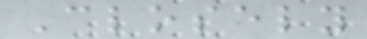Closely
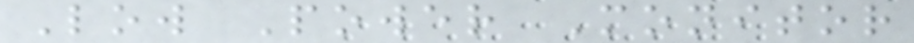Low Power Monitor
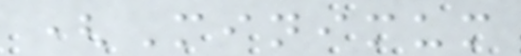(Minimum
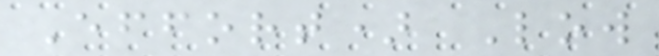Effort) Low
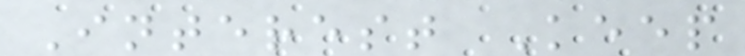Interest Keep
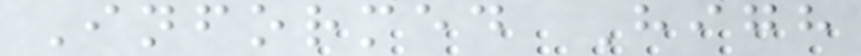Informed High
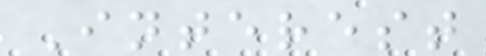Interest
